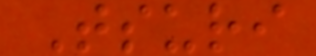Tsuri
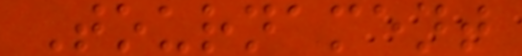Tournament
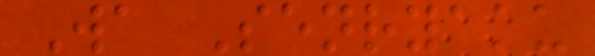Wa Senryaku
